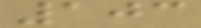103
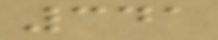341
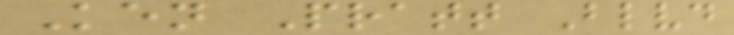Ken Pratt Blvd
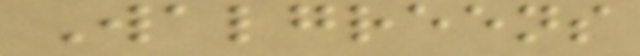Walgreens
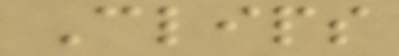Clips
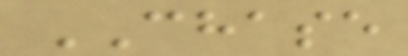CHASE
